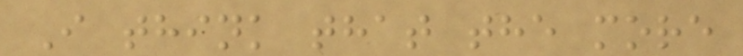I think that the more
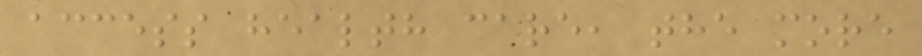access health care, the more
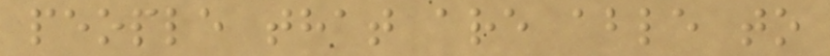people that are able to
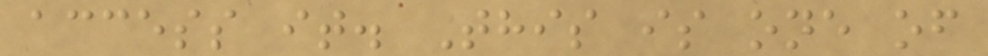access it. This is one of
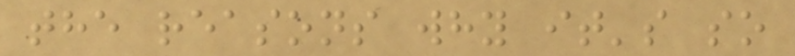the reasons why it's so
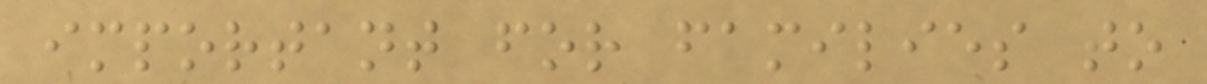important for families to
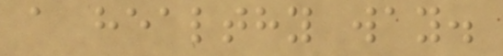a healthy way.
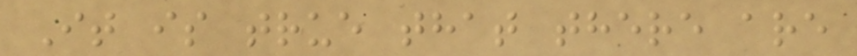It is true that there are
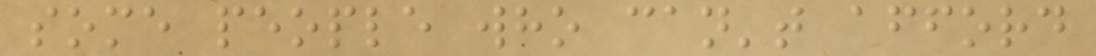some people who can't afford
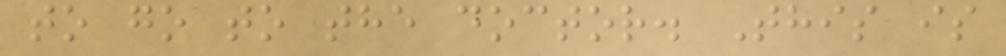to go to the doctor. This is
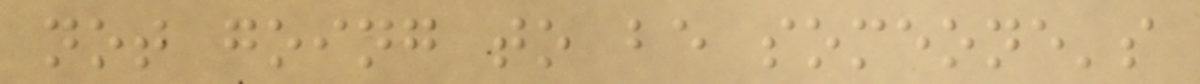not going to be someone's
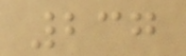237
